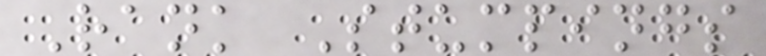Rank Stumpings
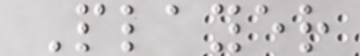Player
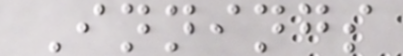Innings
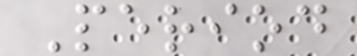Period
